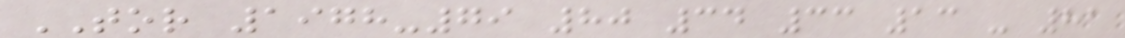TOR 1978-79 80 34 33 13 - 81
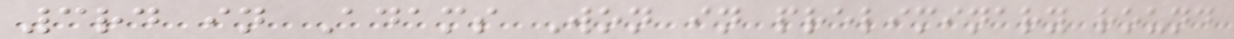3rd in Adams Won in preliminary round
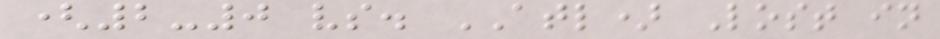(2-0 vs. ATL) Lost in
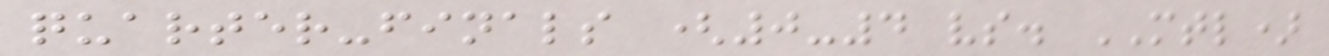quarter-finals (0-4 vs. MTL)
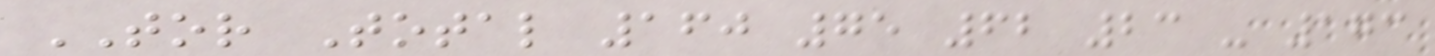TOR Total 160 75 62 23 - 173
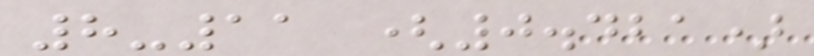8-11 (0.421)
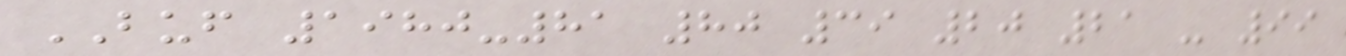BUF 1980-81 80 39 20 21 - 99
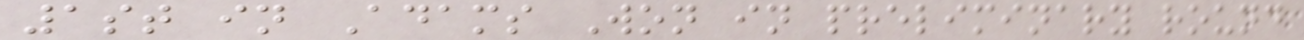1st in Adams Won in preliminary round
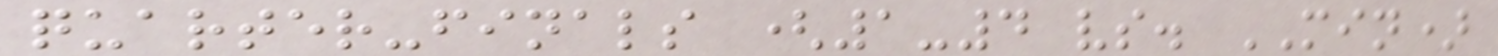quarter-finals (1-4 vs. MIN)
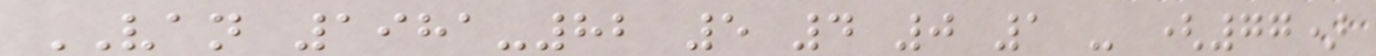VAN 1981-82 5 4 0 1 - (77)
